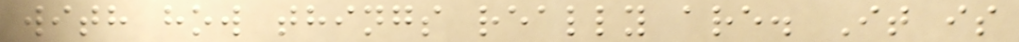with how things really are. It is
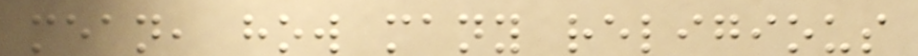mean, how many religious
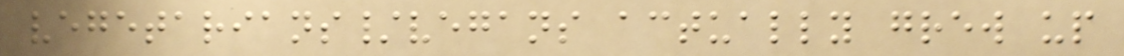vegetarians/vegans actually grew up
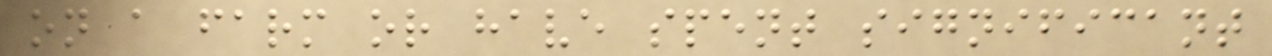on a farm or have spent significant
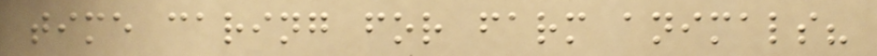time caring for farm animals?
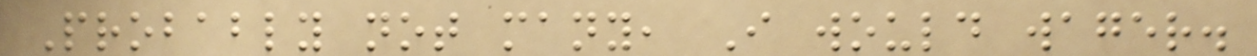Probably not many, I would wager.
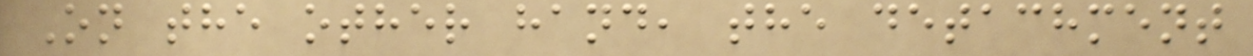On the other hand, the detachment
